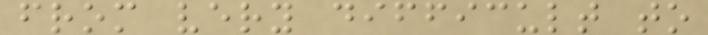from very difficult to
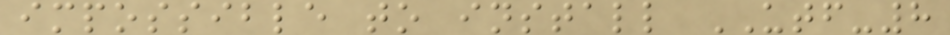impossible to install UTF-8
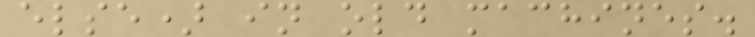else) in old machines.
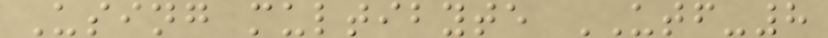Using multibyte UTF-8
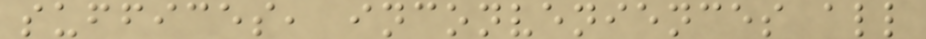suffices, inconveniences all
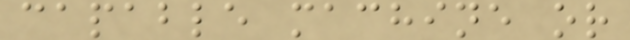capable machine or
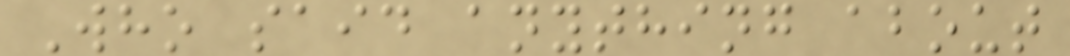Who said anything about
